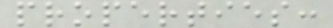properties:
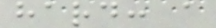hard: a
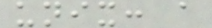unix: a
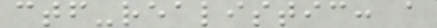ctf-realistic: a
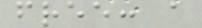free: a
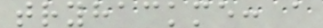tryhackme: a
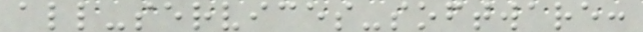all-services-software:
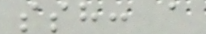ssh: a
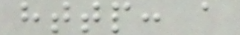http: a
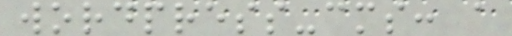wordpress-cms: a
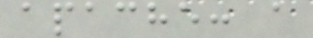apache: a
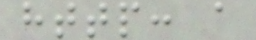http: a
